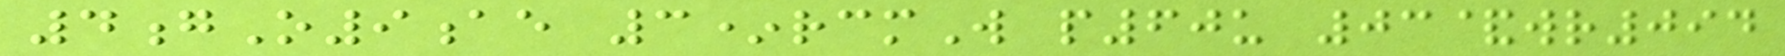4gO9ae 3*rcmW p60u 03&wr094
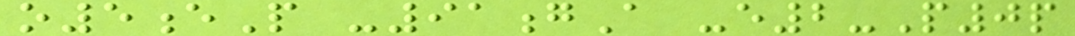o5eP -91gA -e2-P0p
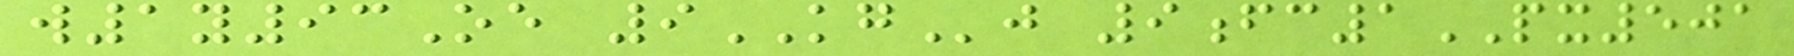w1y93Oe 9KGj 9fc1PX501
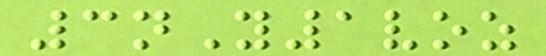3nY1voz
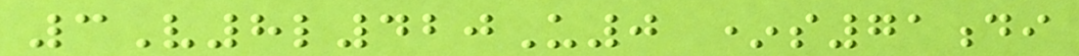3V8l420U0 *s71di
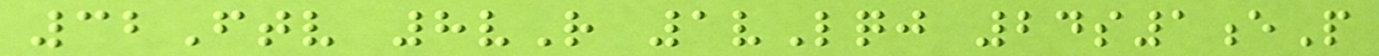32Ftv 8vR 1vLqj 24s1eP
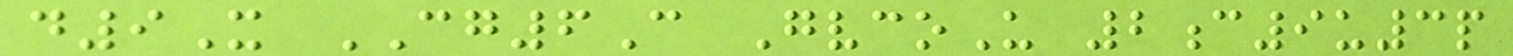d9X CG6C GvcoU 2c9u3p
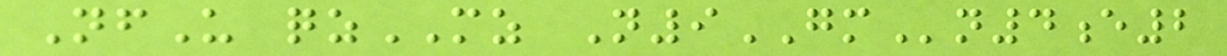NfU qzMZ N9GMn4e2
